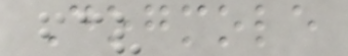Dogmole
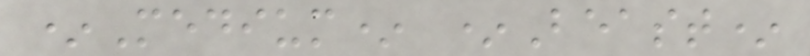*Medium* *Beast*
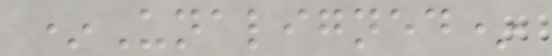*Unaligned*
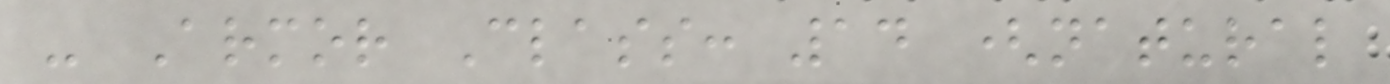- Armor Class: 14 (natural
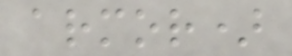armor)
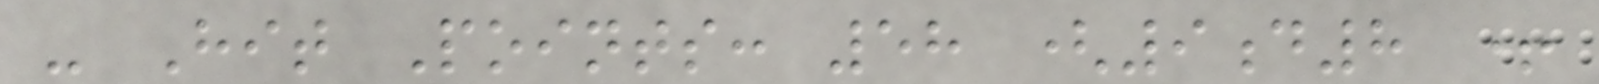- Hit Points: 58 (9d8 +
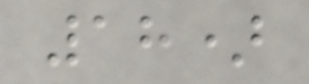18)
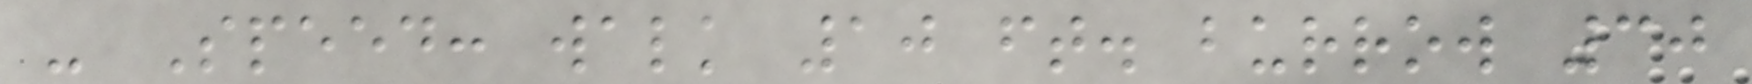- Speed: walk 10 ft. burrow 30
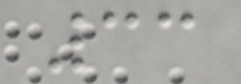33
